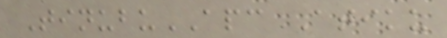TinubuAPC Atiku
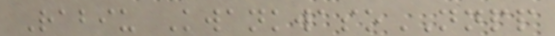Rabiu KwankwasoNNPP
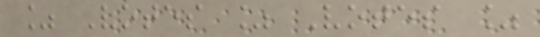% Votes % Votes %
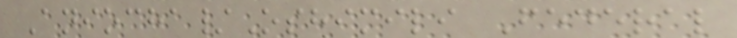Aniocha/Oshimili Federal
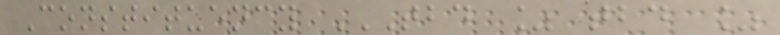Constituency TBD % TBD %
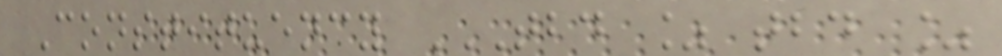Constituency TBD % TBD %
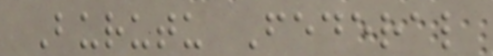Burutu Federal
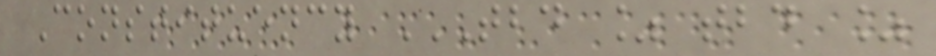Constituency TBD % TBD %
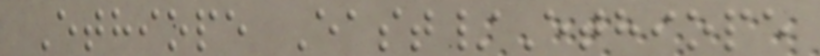Ethiope East/Ethiope
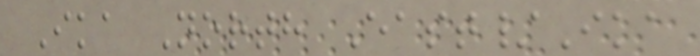Ika North East/Ika
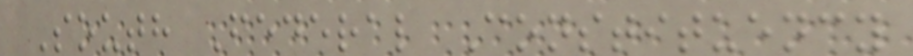South Federal Constituency
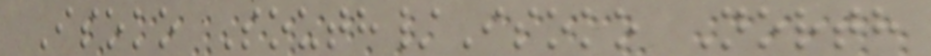Isoko South/Isoko North
